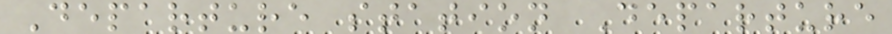Departure station Departure
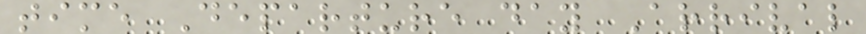time Departure day Arrival
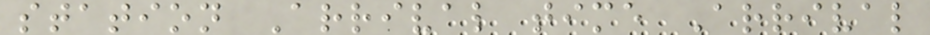station Arrival time Arrival
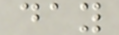day
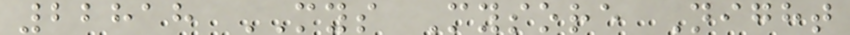22818 MYS Mysore Night
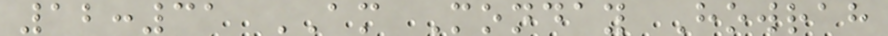12:31 AM Monday Howrah
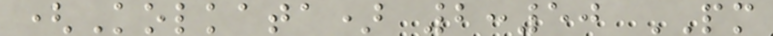(Kolkata) 2:50 PM
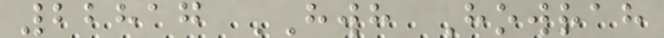22817 HWH Howrah
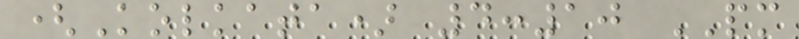(Kolkata) 4:10 PM
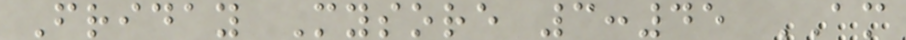Friday Mysore 3:45 AM
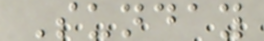Sunday
